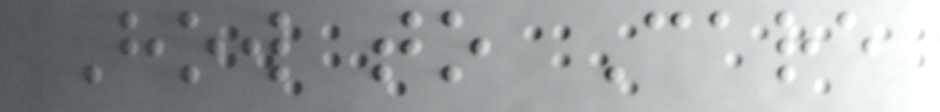How to Care
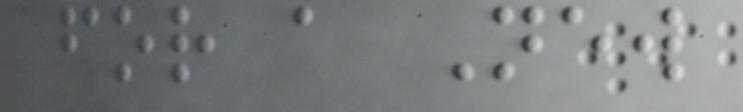for a New
